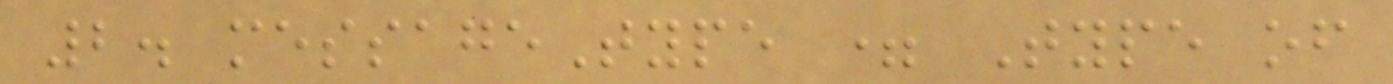2. messageType = Type of
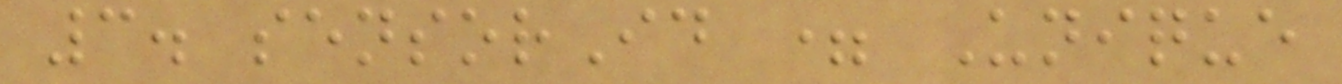3. sensorId = Unique
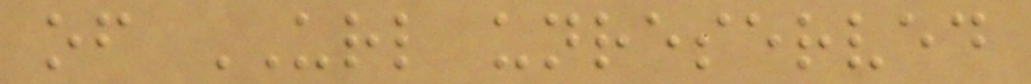of URL unreserved
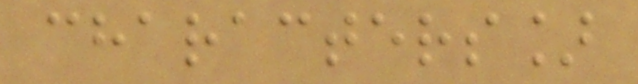characters]
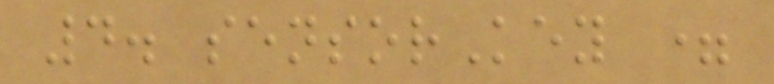4. sensorKey =
